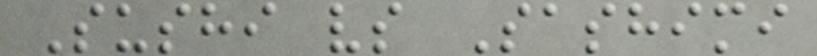Sushi vs Sashimi
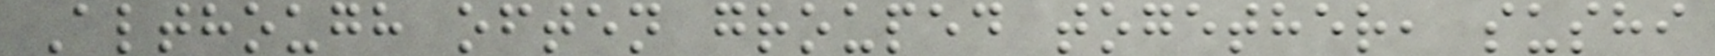Although often grouped together, sushi
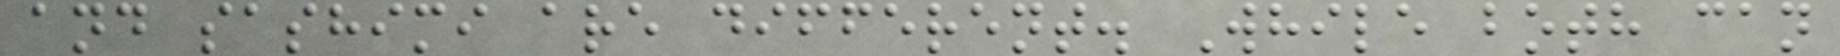and sashimi are different. While both can
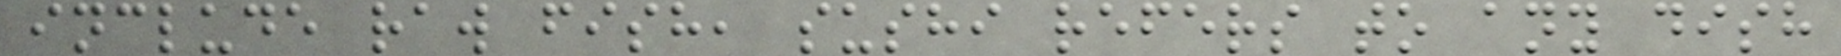include raw fish, sushi refers to any dish
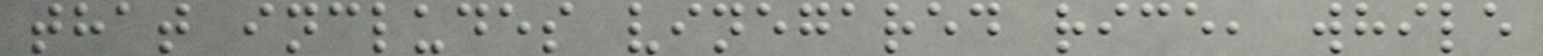that includes vinegared rice, while
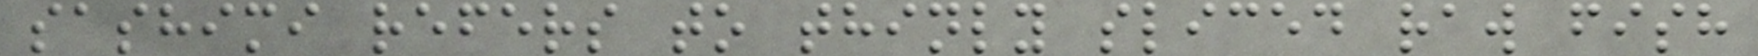sashimi refers to thinly sliced raw fish
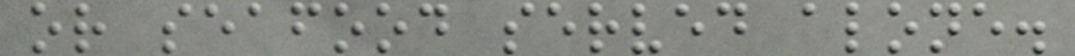or seafood served alone.
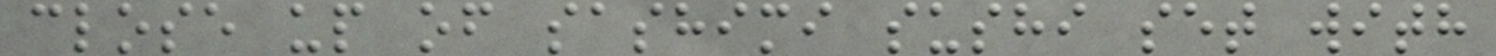close up of sashimi sushi set with
